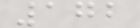172
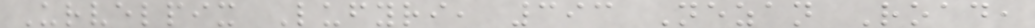Urvelpix Lufyri, 393 Nezan Road,
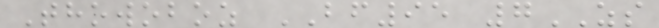Thowoboz BF95 7ZS
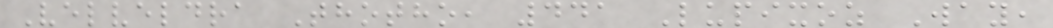Velveldra Thotho, 441 Lupixoz Way,
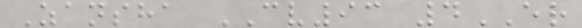Zansha CV93 4ER
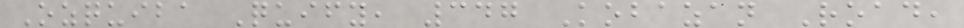Ozquiba Quify, 347 Kobazan Road,
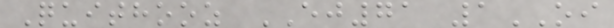Quithooz EJ71 1OI
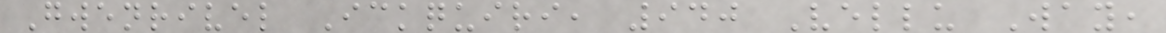Gwenrivel Ickquiri, 940 Vellu Way,
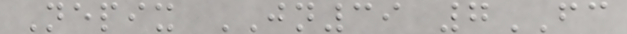Nepix JN39 7FC
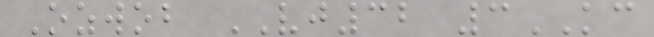Ozwob VJ32 3KC
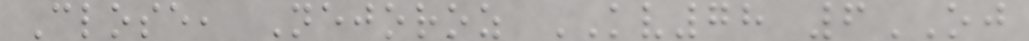Close, Nejoroz KV78 6OJ
